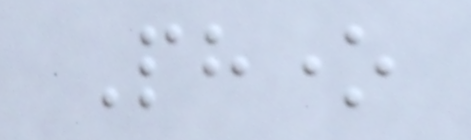Phone
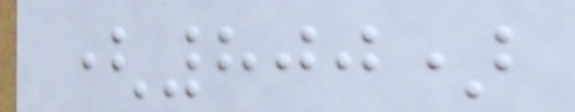(800)
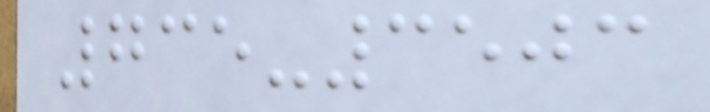735-3503
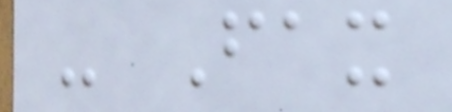- Fax
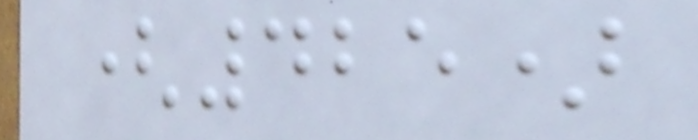(425)
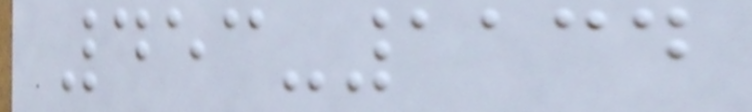453-1134
